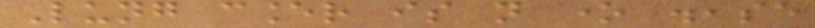Lung cancer is not one disease
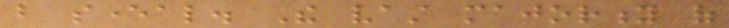but several. The vast majority of
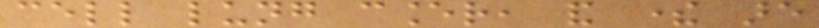cell lung cancer, and there are
